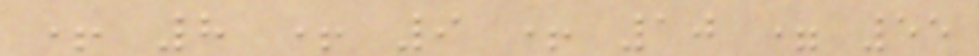+ 8 + 9 + 10 = 55
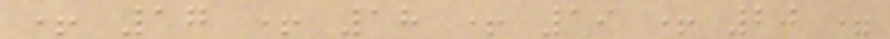+ 17 + 18 + 19 + 20 =
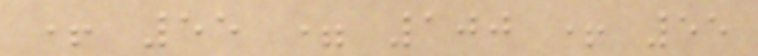+ 55 = 100 + 55
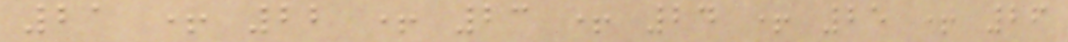21 + 22 + 23 + 24 + 25 + 26
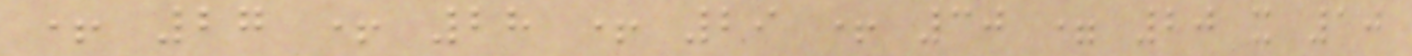+ 27 + 28 + 29 + 30 = 20 x 10
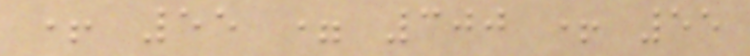+ 55 = 300 + 55
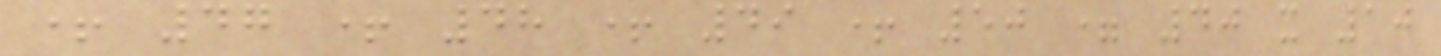+ 47 + 48 + 49 + 50 = 40 x 10
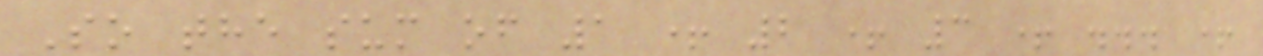So the sum of 1 + 2 + 3 + ... +
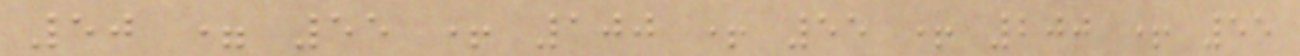50 = 55 + 100 + 55 + 200 + 55
